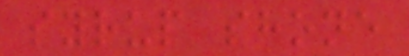syrup shone
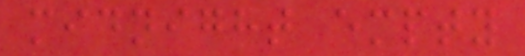midnight empty
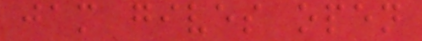jam gives open
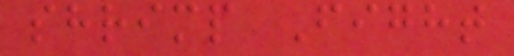shrimp Fight
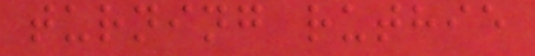turning ruthie
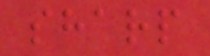sharp
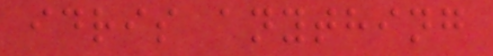idris anything
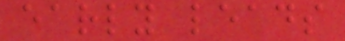early leads
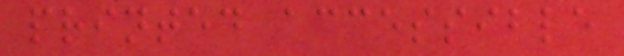printed accessible
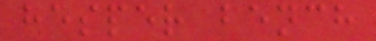hesper bench
